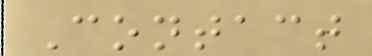Contact
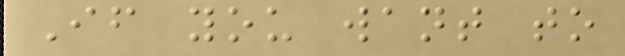If you want to
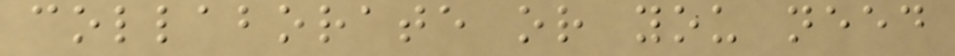collaborate or you need
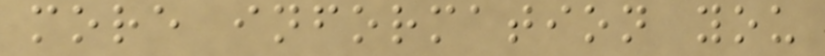more information you
